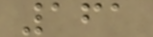161
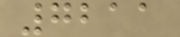7211
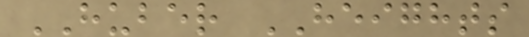HUBER HEIGHTS
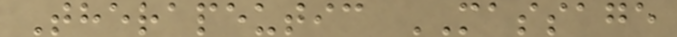Therapeutic MASSAGE
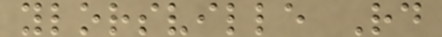ylorsville Rd
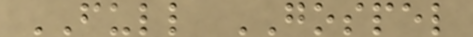FULL GOSPEL
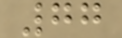77
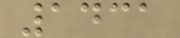1431
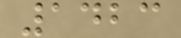1423
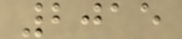2015
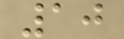10
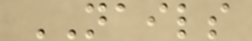NAILS
